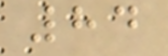84
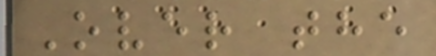Over the
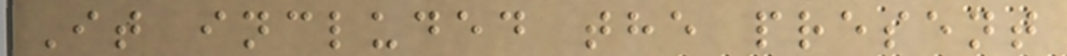It included the present
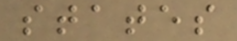states
